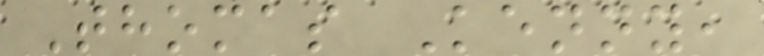Thomas Kenny,
